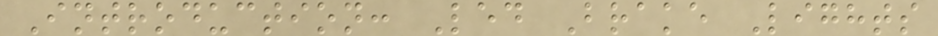Introduction: Led Brake Lights
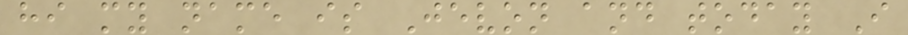hi my name is Jevon and today I
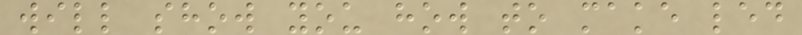will show you how to make led
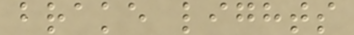brake lights
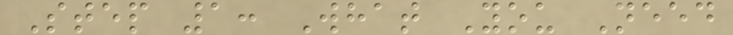Step 1: What You Need
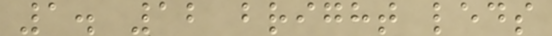1. 12 bright leds
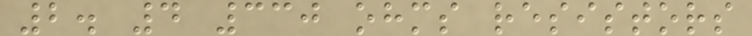2. 4 330 ohms resistors
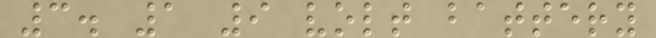3. 1 9 volt battery
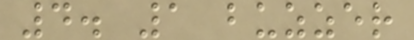4. 1 buzzer
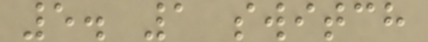5. 1 switch
